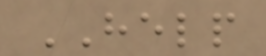HELP
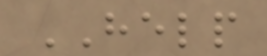HELP
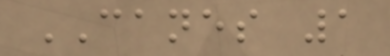CANES 1
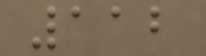112
